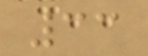33
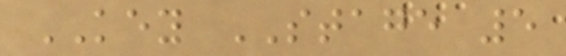KEY STAGE 5
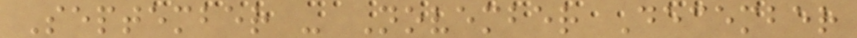September - November December
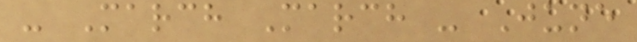- March March - June
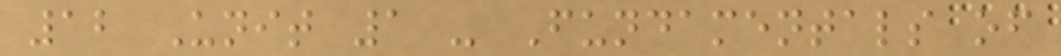12 Unit 1 - Fundamentals of
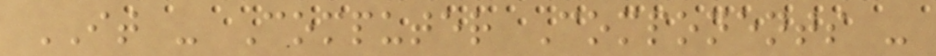IT - Computer Components -
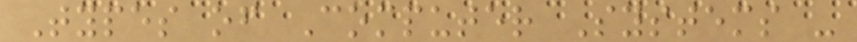Types of Computer Systems -
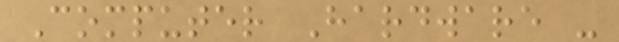Computer Hardware -
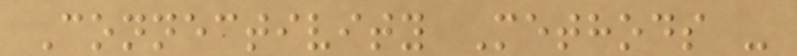Connectivity Methods -
